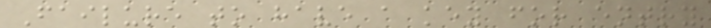Failure to have a key for entry
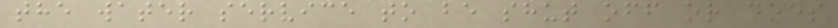the water service to be shut off or does
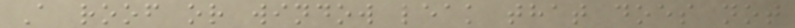A roof or window leak that does not
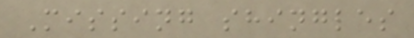Missing shingles
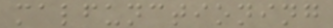malfunctioning
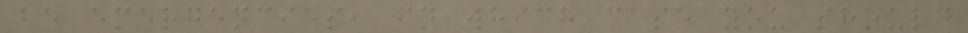be emergencies, in which case you should
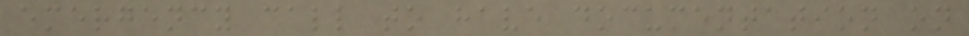emergency call to have documentation on
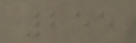255
